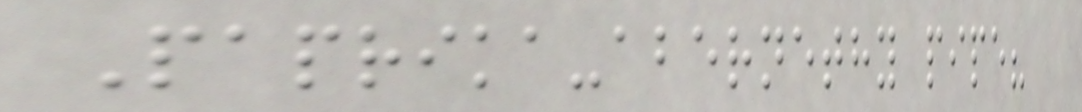Paprika-abernethy pipe?
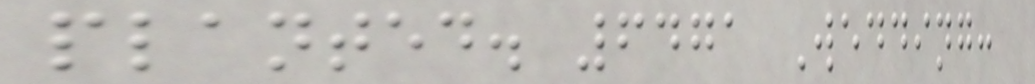planted. 6471 Wedding:
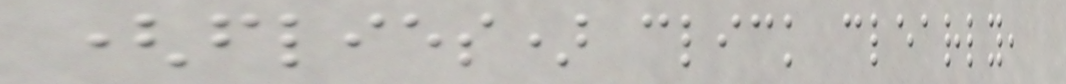(flies) click clearly,
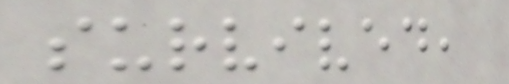survived,
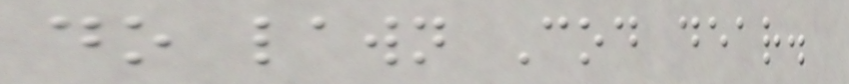do lawn Cod dear.
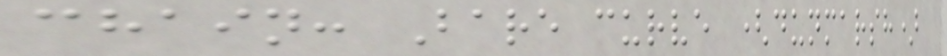chain: Bare curve (dunmarsh)
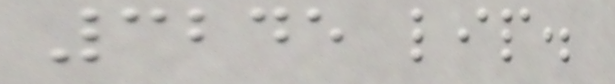3245 lip.
